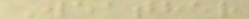Weather
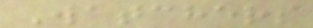Watchers
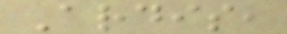Ardis,
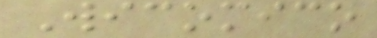Wicomico
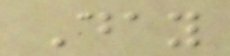Day
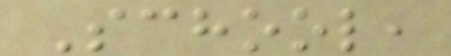School,
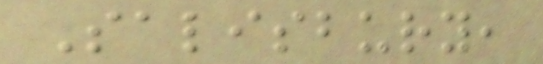Salisbury,
